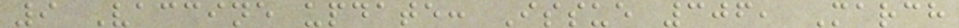9 Vaccine update: Issue 306, March
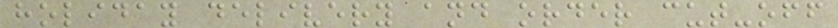holiday delivery and order cut-off
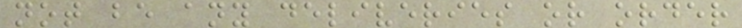not be any deliveries or order
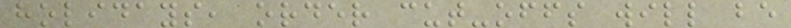holidays, order cut-offs will be
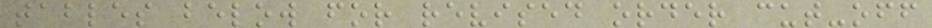tables below for revised order cut-off
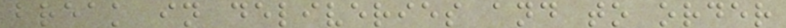break in deliveries and to order
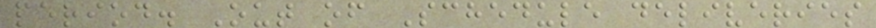period. Out of Schedule deliveries
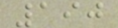190
